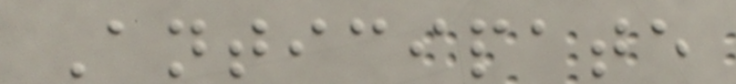Anticipate
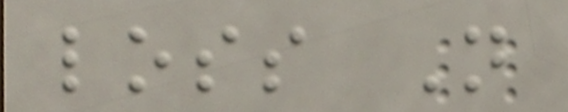loss Not
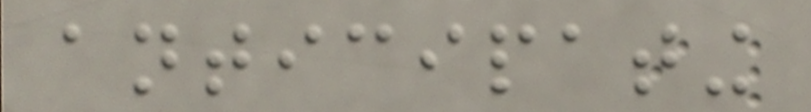anticipating
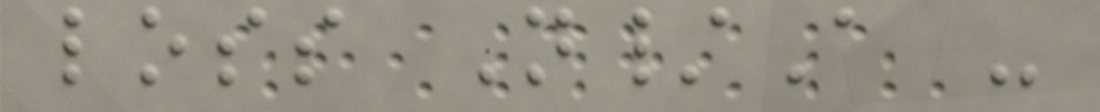loss N/A -
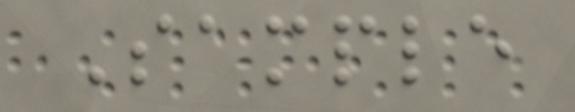Sample
